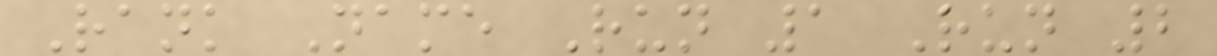Rank Name Run 1 Run 2
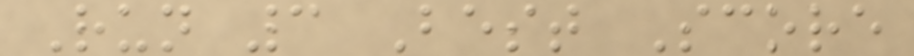Run 3 Best Score
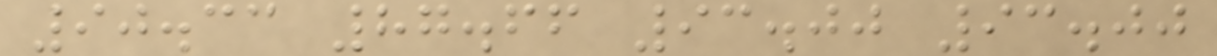90.33 87.66 93.00 93.00
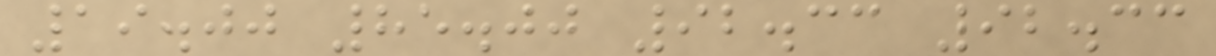19.00 85.00 92.33 92.33
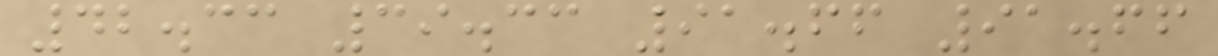42.33 39.33 91.66 91.66
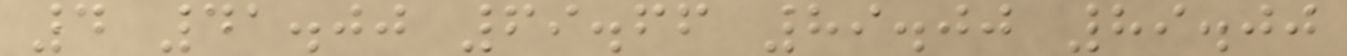4 41.00 69.66 89.00 89.00
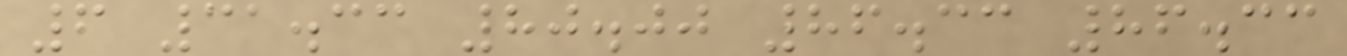6 31.33 80.00 86.33 86.33
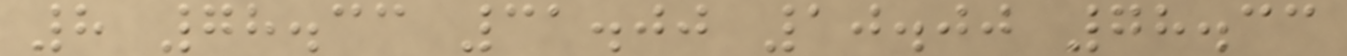8 78.33 31.00 10.00 78.33
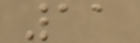11
